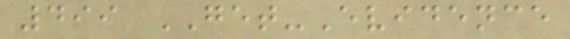499 GET-Evidence
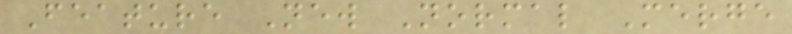Feature New Normal Merge
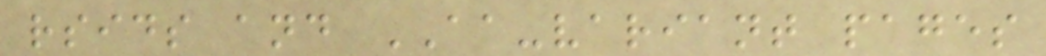rsids and AA-variant pages
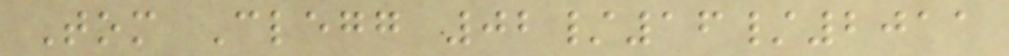Tom Clegg 02/16/2011
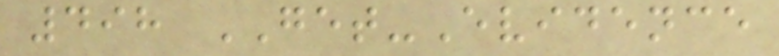498 GET-Evidence
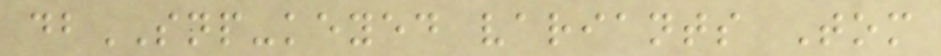dbSNP-keyed variants Tom
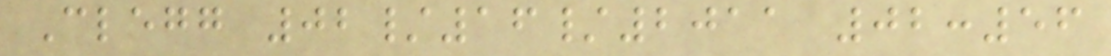Clegg 02/16/2011 02:56
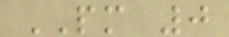PM 0
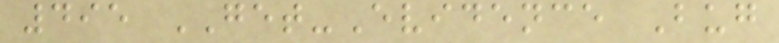495 GET-Evidence Bug
